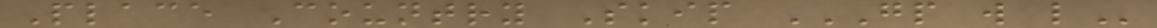Place Country Skip GP W L
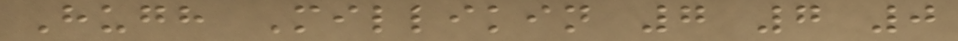Hugh Millikin 7 7 0
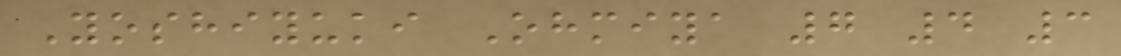Yoshiyuki Ohmiya 7 4 3
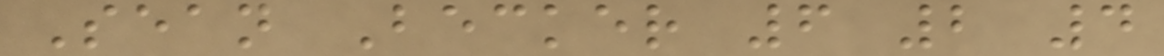Sean Becker 6 2 4
